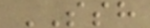SSH
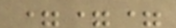===
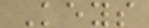Keys
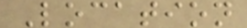Location
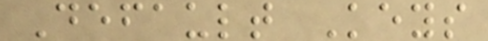Default Keys
